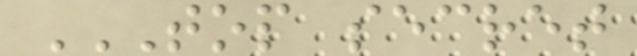TOP SECRET
